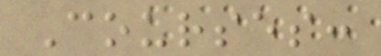Courses:
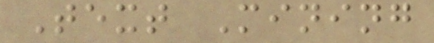Text Mining
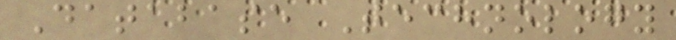Database Technology
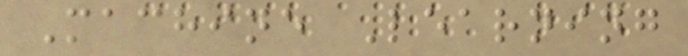Machine Learning
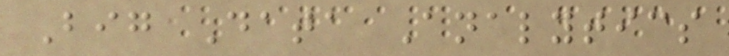Big Data Analytics
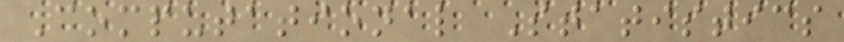Computational Statistics
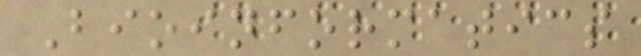Bioinformatics
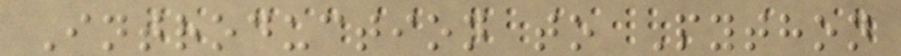Introduction to Python
